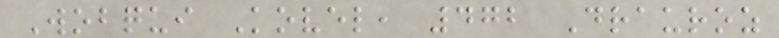Wobqui Kovel, 472 Drauroz
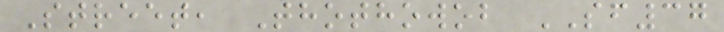Street, Thothowob SF37
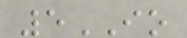5IO
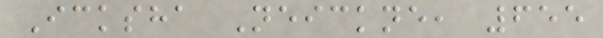Icksha Neickne, 655
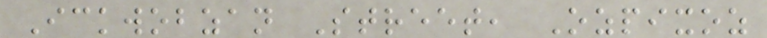Ickwobzan Street, Ozpixoz
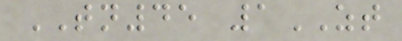TN45 1ZT
